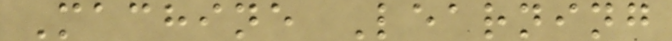Machine Learning
